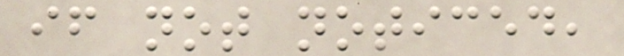if not noticed,
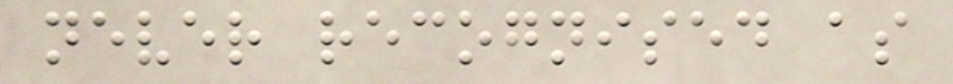never recognised as
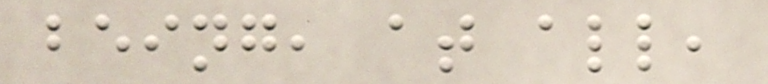being, at all,
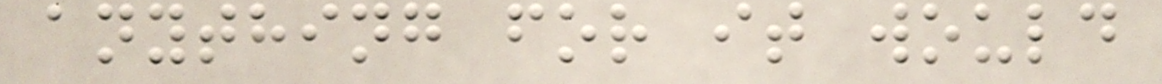anything for it would
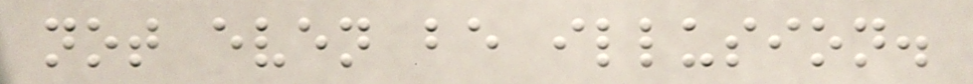not even be illusion.
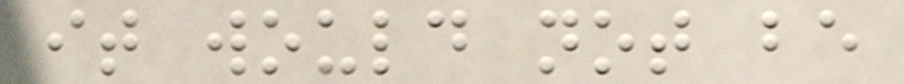it would not be
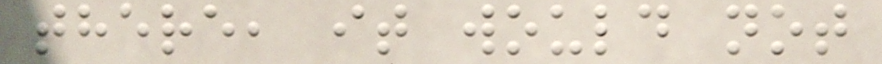there, it would not
